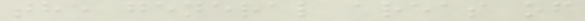the general areas of
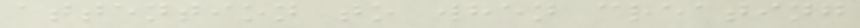attention to when creating
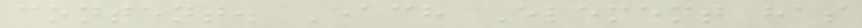content. Each Element has
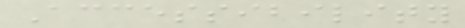Accessibility
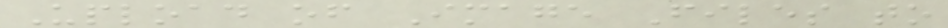Upload of Image Files to
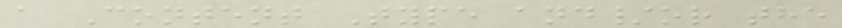a Content Type and/or the
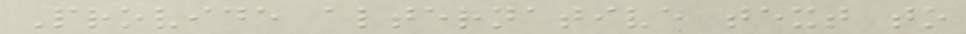Provide alternative text to
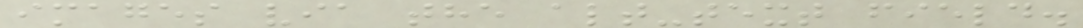images via the alt-text field.
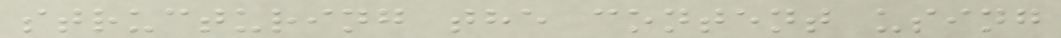structuring the content using
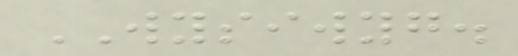WYSIWYG.
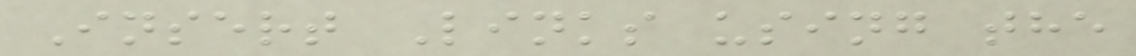Insert Links using the
